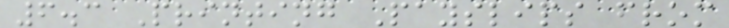6.3 Printing Payslips from
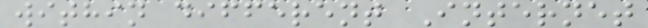within different Internet
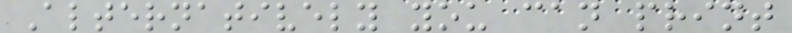Alternatively you can print
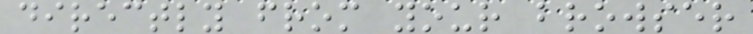directly from your browser
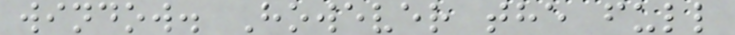window. However the full
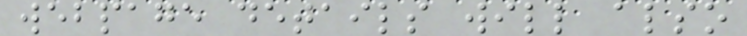webpage details will also
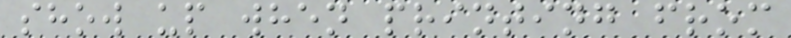show up when printing from
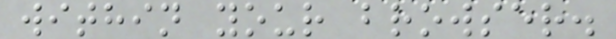within your browser.
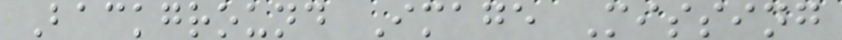Background Image Missing
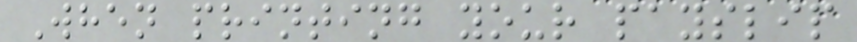When printing your payslip
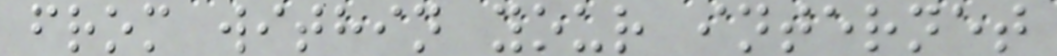from within your internet
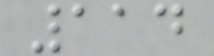114
